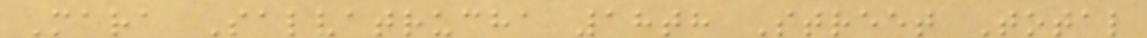Mara Salvatrucha 18th Street Total
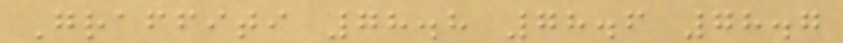Graffiti 78.8 78.6 78.7
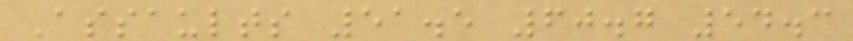Assaults 51.5 60.7 54.3
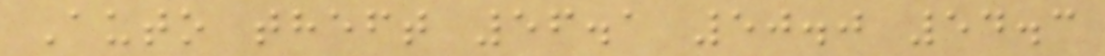Auto theft 56.1 50.0 54.3
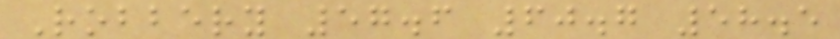Robbery 57.6 60.7 58.5
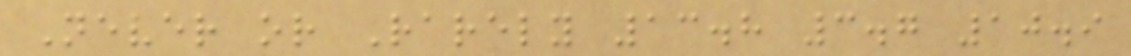Never or Rarely 13.8 3.7 10.9
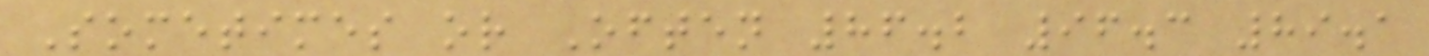Sometimes or Often 86.2 96.3 89.1
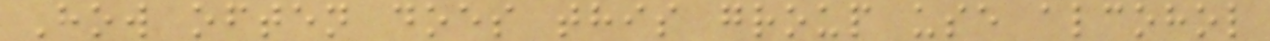How often does this group use alcohol
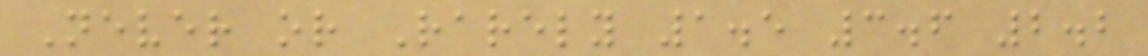Never or Rarely 1.5 3.6 2.2
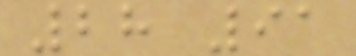28 91
